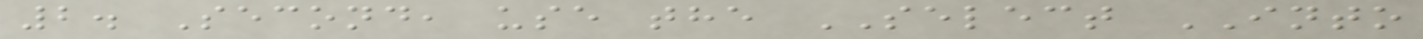2. Second, use the SELECT INTO
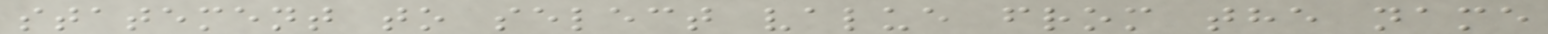statement to select value from the name
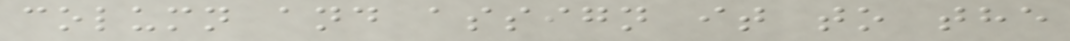column and assign it to the
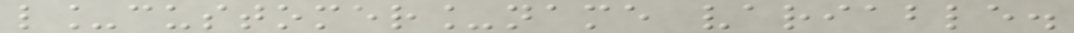l_customer_name variable.
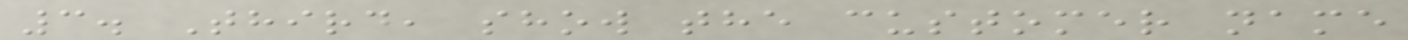3. Third, show the customer name
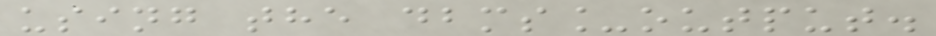using the dbms_output.
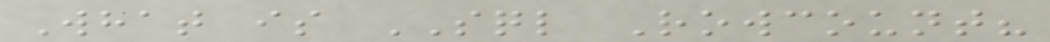What is SQL Rowcount?
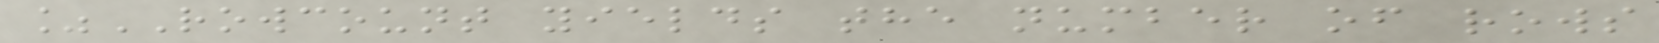%ROWCOUNT yields the number of rows
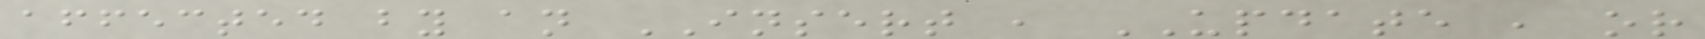affected by an INSERT , UPDATE , or
